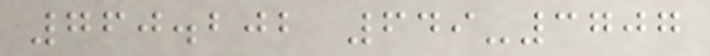760.202 649-3707
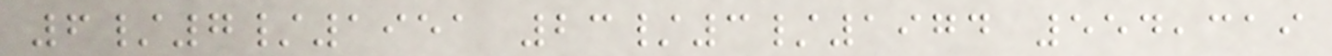6/7/1951 23/3/1974 554,319
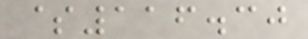$116.30
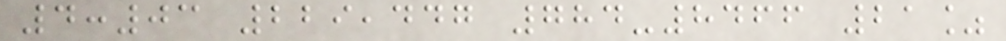4:03 229,447 784-8466 21%
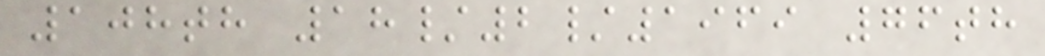108th 18/2/1969 76th
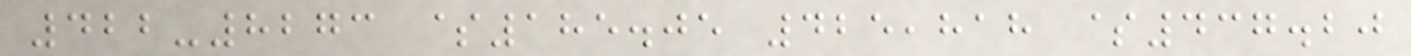422-8273 $185.05 425,818 $437.20
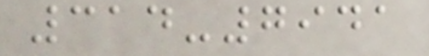314-7941
